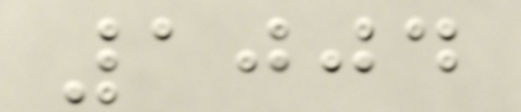1004
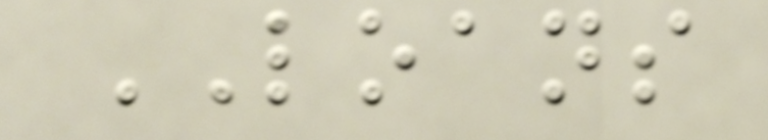LOANS
